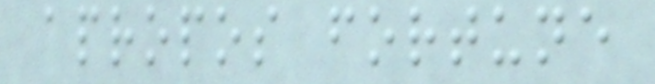apropos fortune
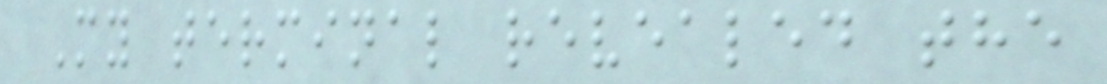My terminal revealed the
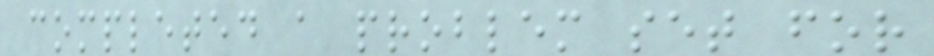completed a problem set for
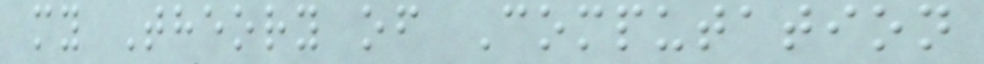my Theory of Computation
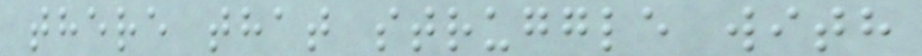there that struggle with
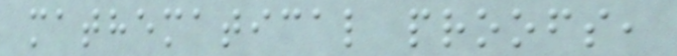mathematical proofs,
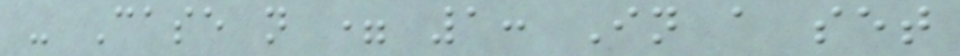- Case n = 1: In a set
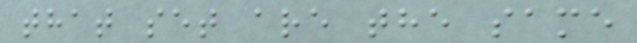that set are the same
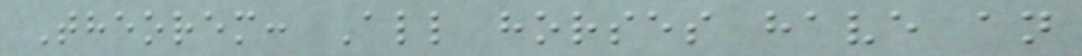Theorem: All horses have an
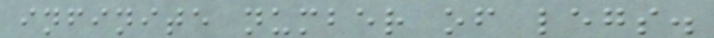infinite number of legs.
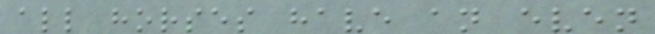all horses have an even
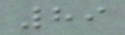89
